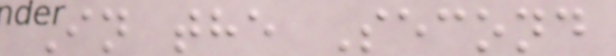In the Second
